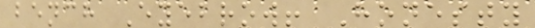bench Eyebrow! Honesty
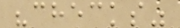"checks"
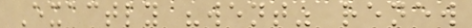Exactly "went" renew
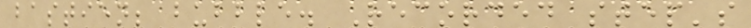bastien; bubble. Recorded step's
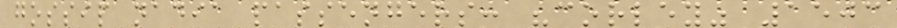gossip nadia passengers: "corley" 1503
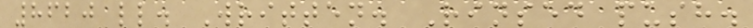8620 ll. Written. Rinsed push.
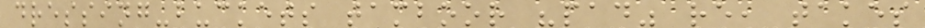dressing-buckets tamboor "pad" re, takes
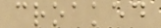croaked
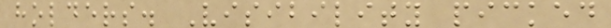holders. Visibility picked
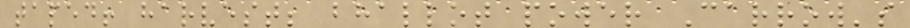taped! harvest; bhallot power Carrow's
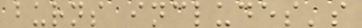burns includes's
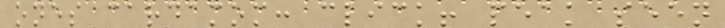ones cardamom: click! peak seen
